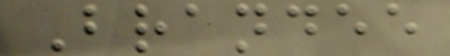Brandee
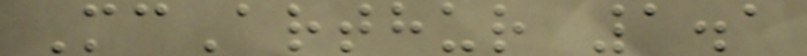McArthur 1.1
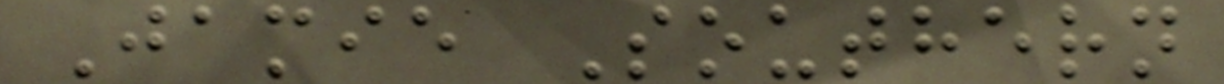Jamie Southern
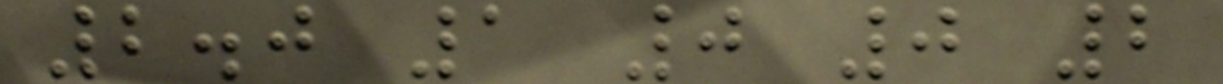2.0 1 0 0 2
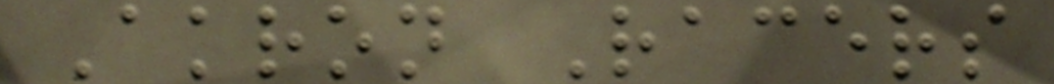Akron Racers
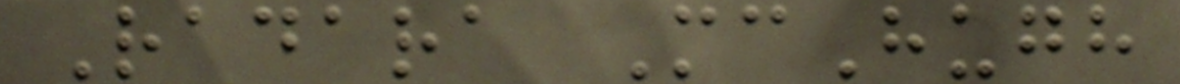Radara McHugh
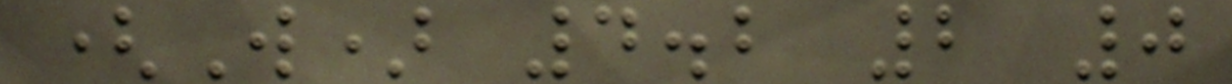(W) 4.2 2 0
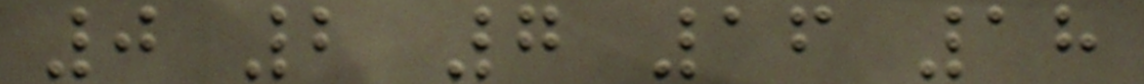0 2 7 16 18
